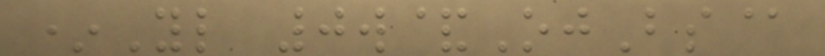*Yl 0w&OjBs@
